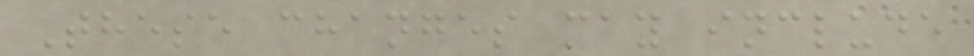These changes may include
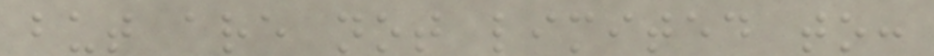but are not limited to:
